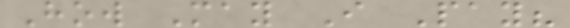How May I Pay?
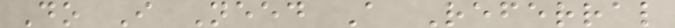Do I Need A Referral
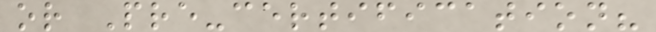or Pre-certification?
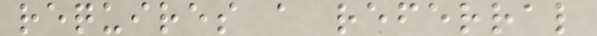requires a referral
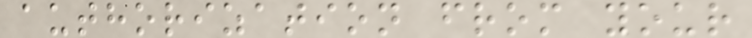authorization from your
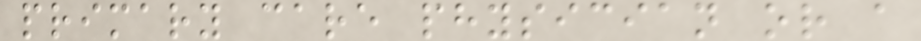primary care physician or a
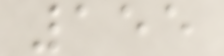155
